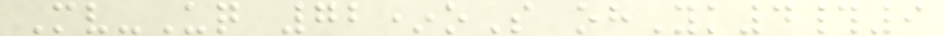Mv-Uq 72*oS ohYk4#9
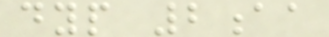dyp 2aa
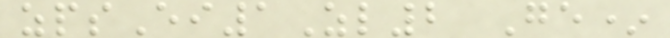zpsEi1Zl2 Ge*
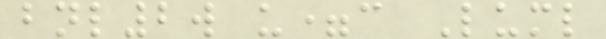bnl2w u=c Luml
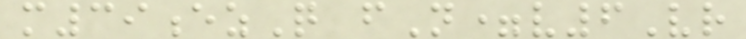m39ezQ fN=v6Vr
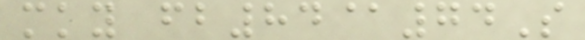mky fb84@74S
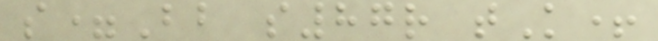s=Bb s87r tK+
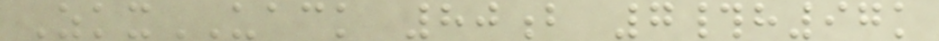ZkxUACK 80b 7#h97k
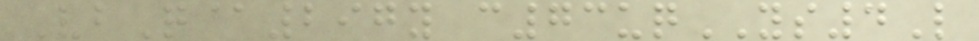VbQ@297y c73uqYS4L
